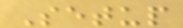Setup
